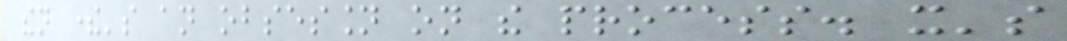then there's an obsession on the process. it's
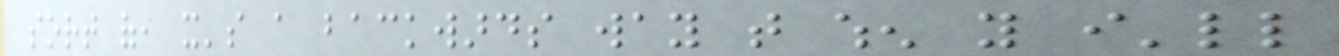sort of, it's a backwards way that when you i'll
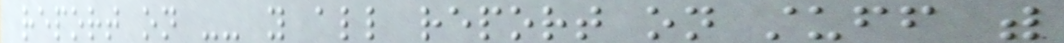report on -- you all report on stuff with
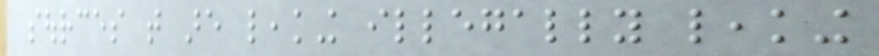sources that are leaking illegally leaking
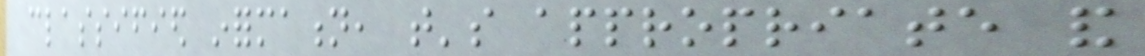classified information, that's appropriate and
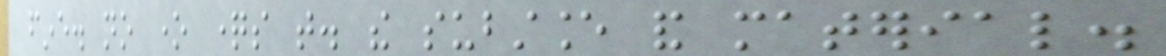fine. no one questions that. the substance and material.
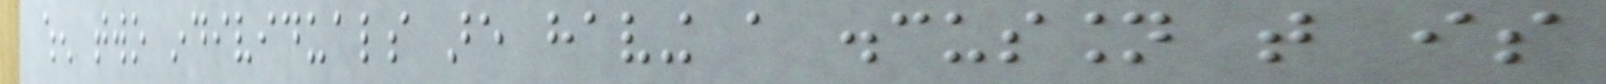when two individuals are having a discussion that is
